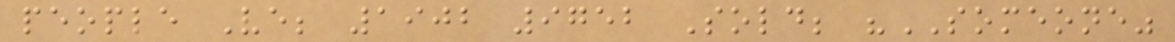people Ve; 1902 9752 Sold; "SOMEONE"
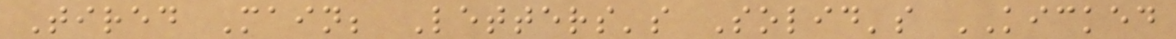Tired Main; Letters's Solid's KICKED
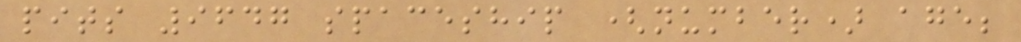pits 9647 spaceship (number) age;
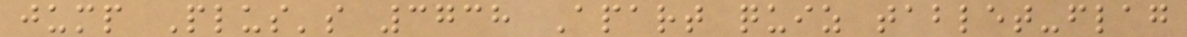jump Plus's 3738 Apart quiz tablet-flag
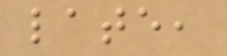late,
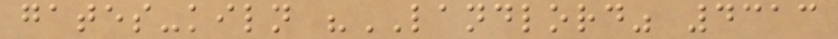gates-kiln "LANDLORD" 4313
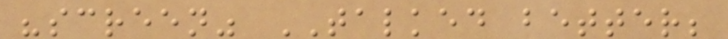"screen" TALKED better;
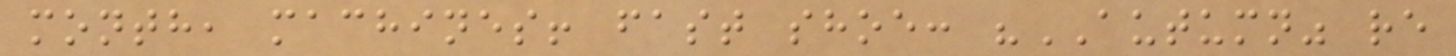month, machines! fast shoe: "AUTUMN" re
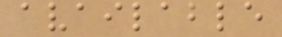available
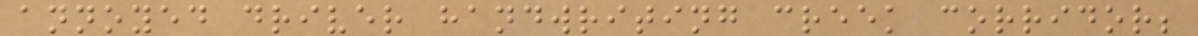annoyed driver handwriting creek corridor;
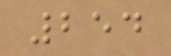254
